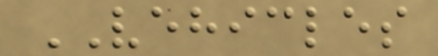VEHICLES
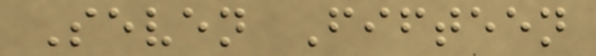Seven Fifteen
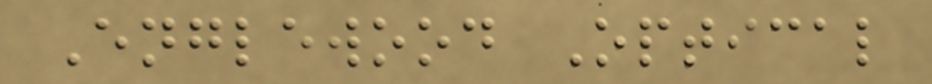Englewood Optical
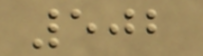502
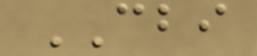CBI
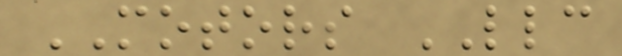MOTORS LLC
